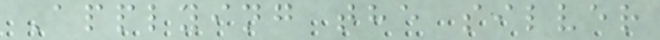Applying the silver
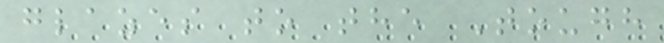glazes to the Tough
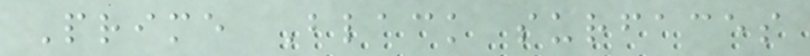Prime Black surfaces
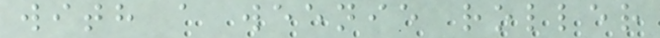with a weenie roller
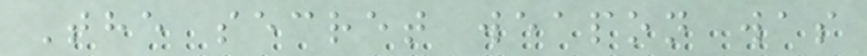The secret weapon was
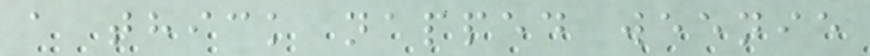a thick napped weenie
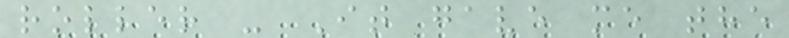roller - It gave me the
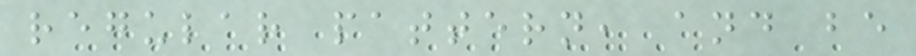regular pattern, and be
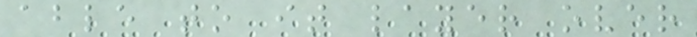able to it layer over
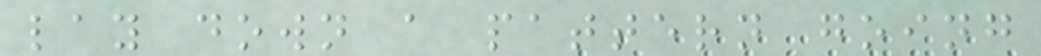lay down a pattern going
